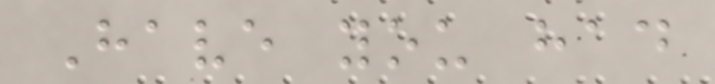Have you had
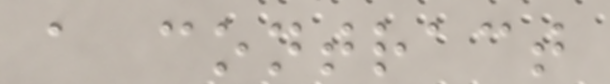a contract
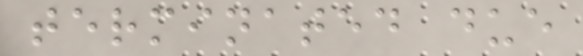terminated due
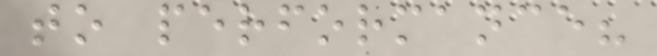to performance?
